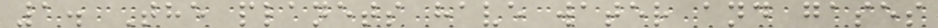1. The planets have water and gases
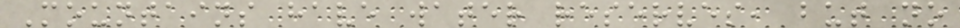Mountains have water reserves, but no
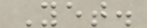Yet.
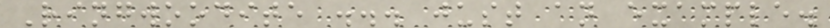Ringwoodite ... just an example.
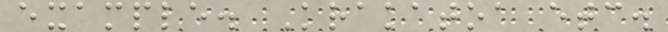example. Krakatoa etc.
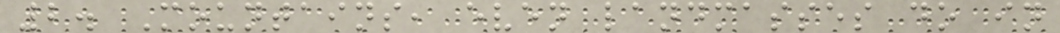2. Mountains, even landmasses do in
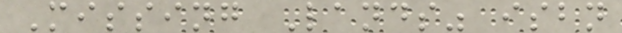Missing Lands" isbn
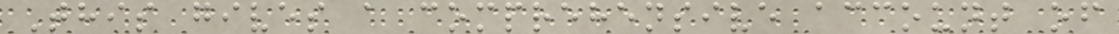This gives a comprehensive account of
